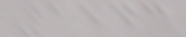1543
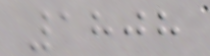1808
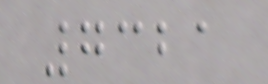7321
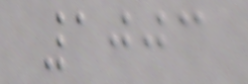1003
